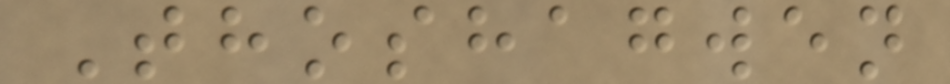Thoshagwen
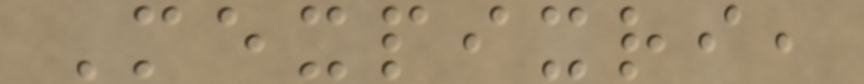Mexpixri,
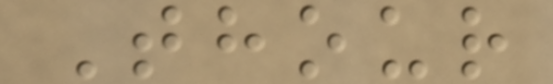Thour
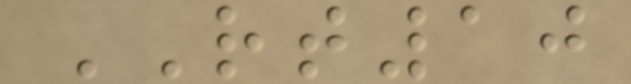RT10
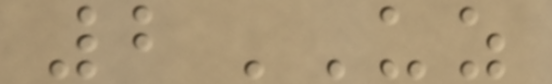2UZ
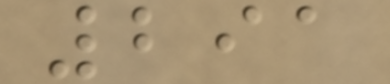291
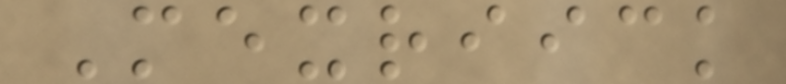Mexriick
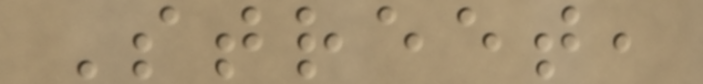Street,
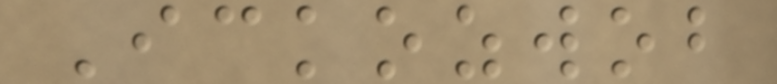Ickozwob
